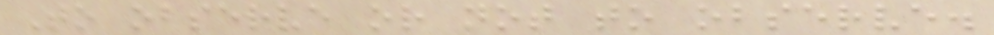To observe or not to observe.
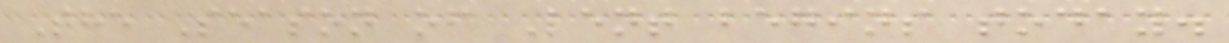The Season of Lent begins today.
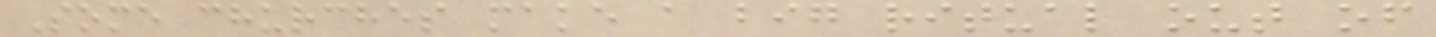Some churches make a big ritual out of
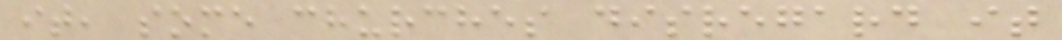it, some churches disregard it
